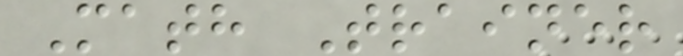Math Trainer
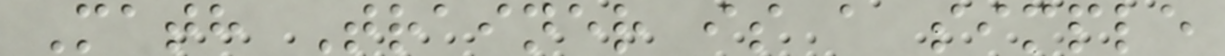Math Trainer is a simple
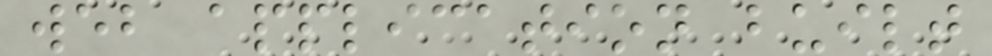web application built
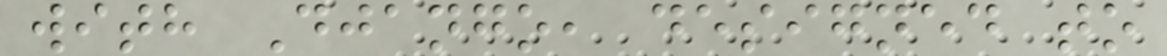with Django, designed to
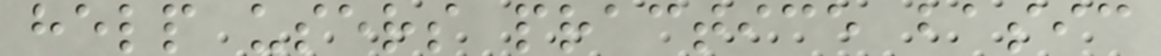help users practice basic
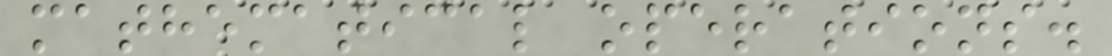mathematical operations.
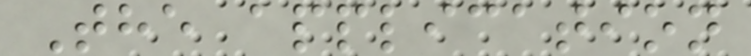The application
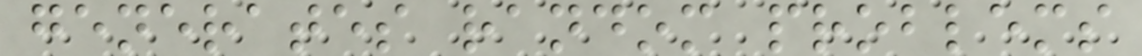generates random problems
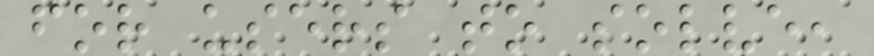for users to solve,
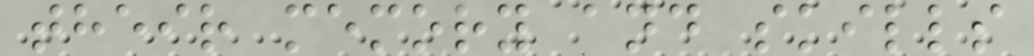their memory and skills
